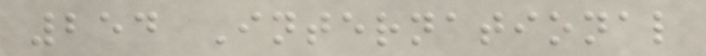254 International
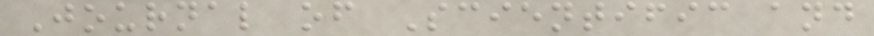Journal of Scientific and
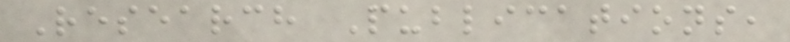Research Publications,
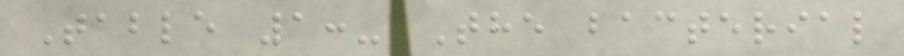Table 1:- The bacterial
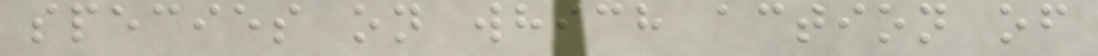species on which action of
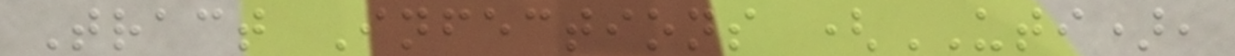Tract Infections (UTI),
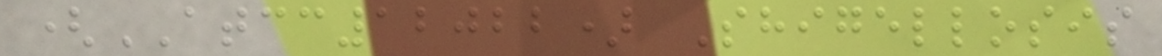(ATCC12022) Shigellosis
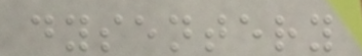dysentery
